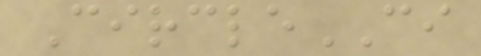CircleCI
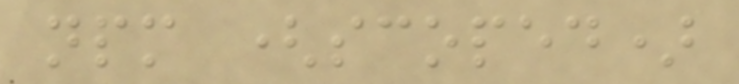npm (scoped)
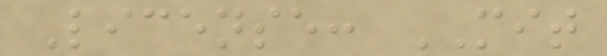License: MIT
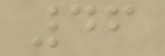46
